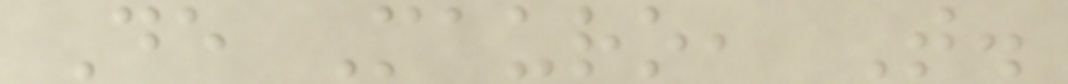De Mauro, T.
